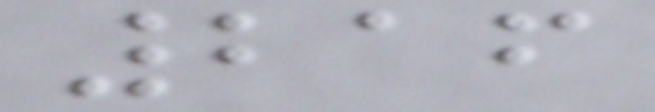216
